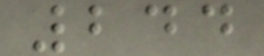244
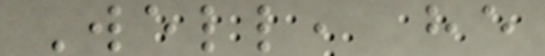Well, he
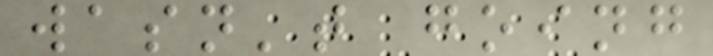wasn't going
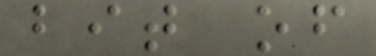bit of
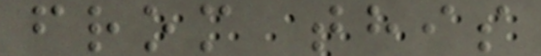from this
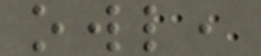owl,
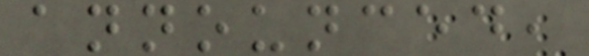announced,
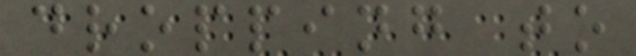dropping to
